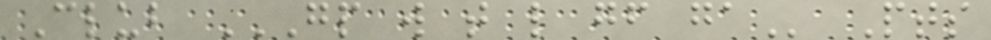Club GP W T L GF GA Pts
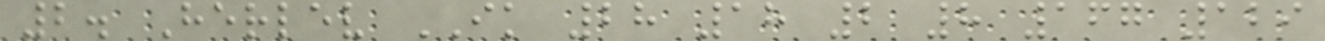2. Herlev IK 28 18 2 8 167 129
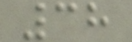38
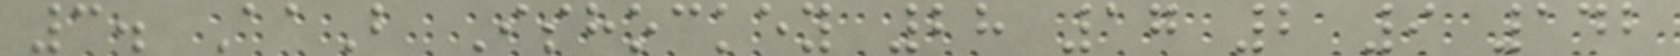3. AaB Ishockey 28 17 2 9 142
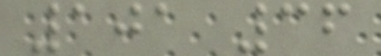101 36
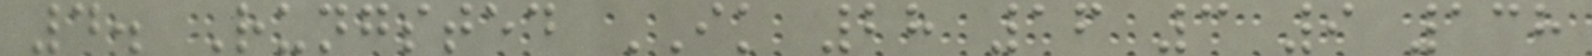4. Rungsted IK 28 16 3 9 138
